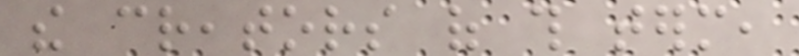the creators of this term,
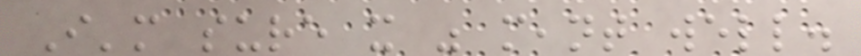I'm sure it was meant well.
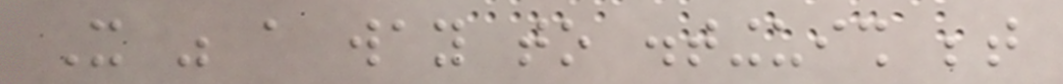It was a way to distinguish between
